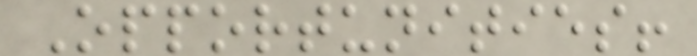Opportunities!
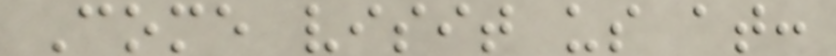Come visit us at:
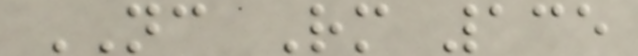NC Rm 135
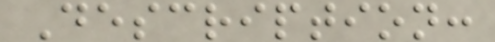Description:
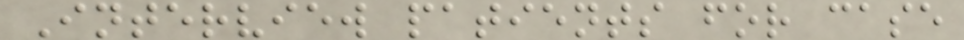Interview patients for case
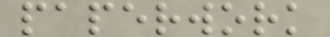paperwork
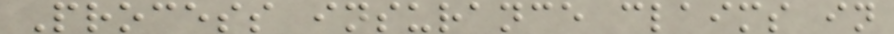Process insurance claims in
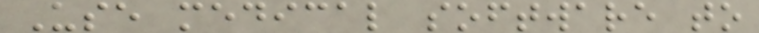Use medical software to
